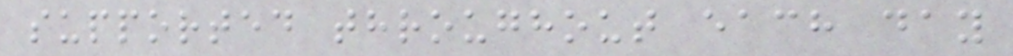supported throughout each day
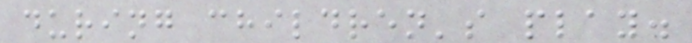during children's play.
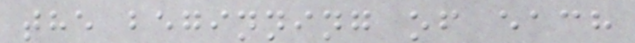the beginning of each
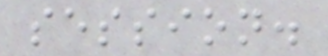session.
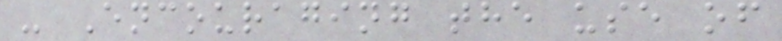- Encouraging the use of
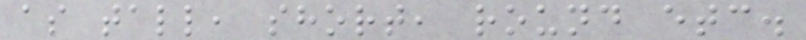as tall, short, round etc.
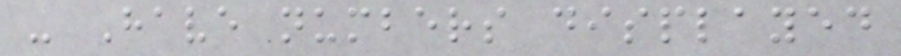- Have numbers displayed
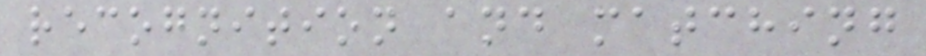recognition and matching
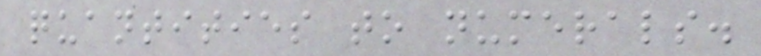quantities to numerals.
